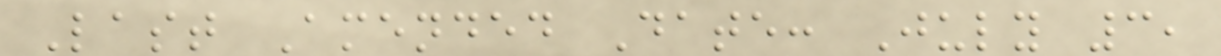Last Amended Date: July 3,
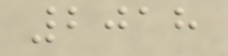2018
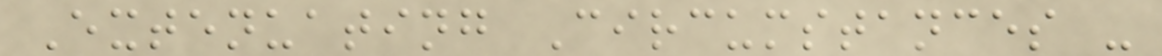Extenuating Circumstances -
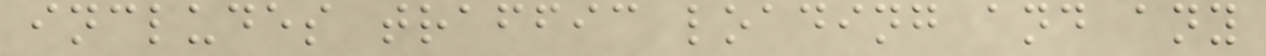includes traffic loading and any
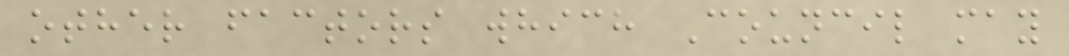other factors which Council may
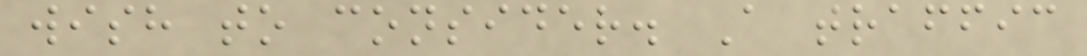wish to consider. A traffic
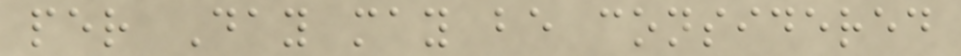per Day may be considered
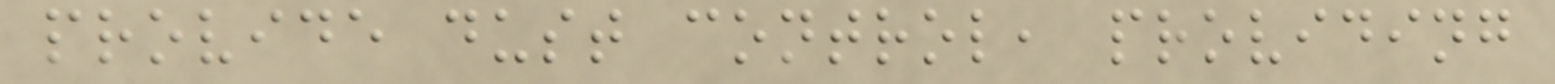provide dust control, providing
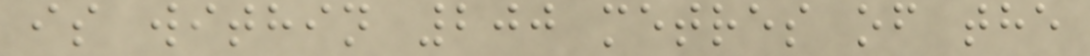is within 200 metres of the
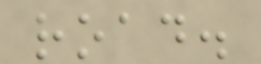road.
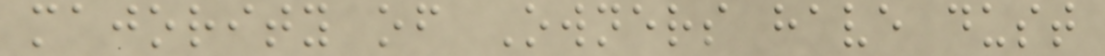majority of Owners have dust
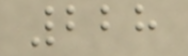228
